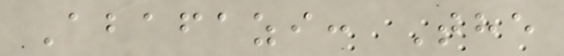Abafazi: The
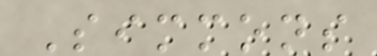Simmons
